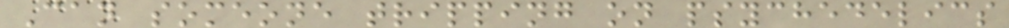Can someone tripping on psychedelics
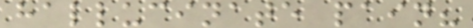hallucinate pain?
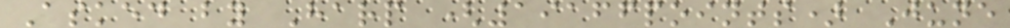Asked by Harp (19166points) June
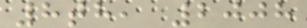8th, 2008
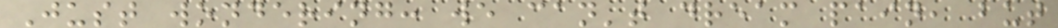Just wondering: we can't dream pain, but
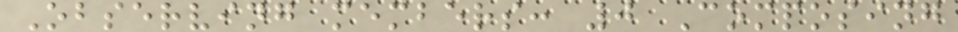Observing members: 0 Composing
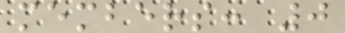members: 0
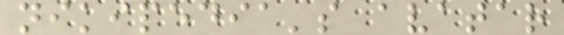nikipedia's avatar
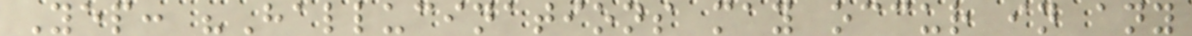Yep: "Hallucinations may occur in any
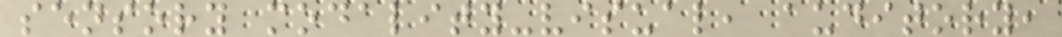sensory modality-visual, auditory,
